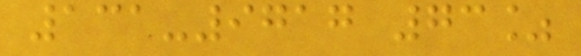131-9717 73%
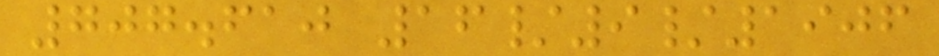707.610 16/9/1906
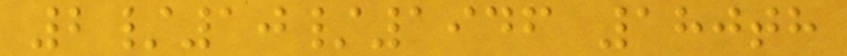2/10/1946 180th
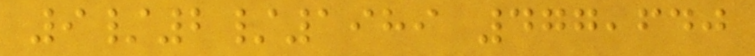9/2/1989 477,640
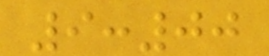9:00
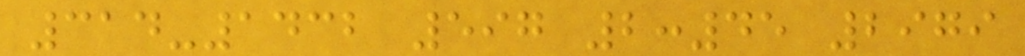314-1432 597 2:45 2979
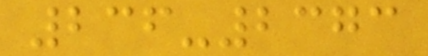236-2373
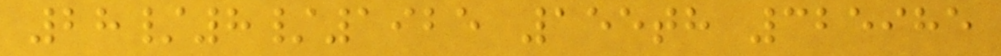28/8/1925 155th 325985
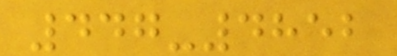447-4852
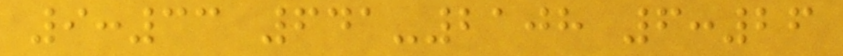9:33 641-2108 6:26
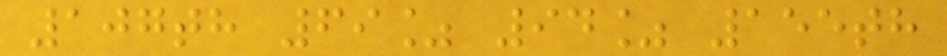107th 69% 94% 155th
